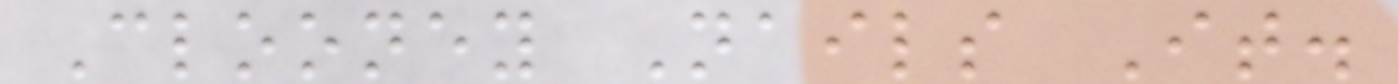Clooney Nails It.
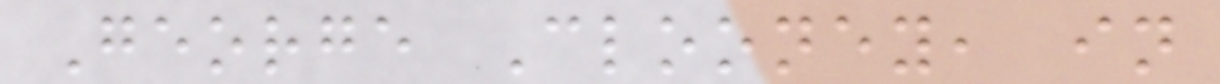George Clooney, in
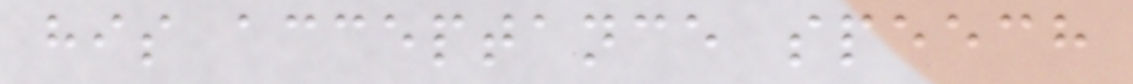his acceptance speech
